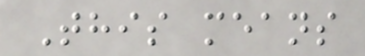This means
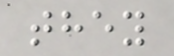they
